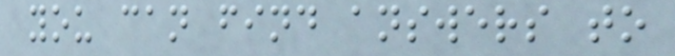you can find answers to
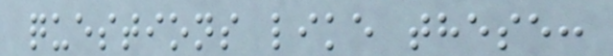questions like these:
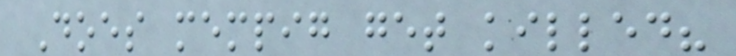Does mempig get killed?
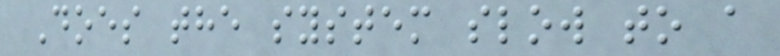Does the system slow to a
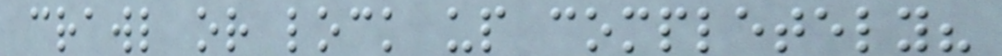crawl or lock up completely?
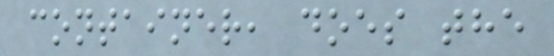container, does the
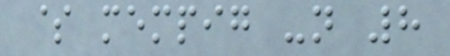$ mempig -n 8
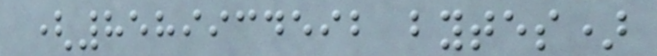(8589934592 bytes)
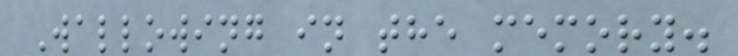Wallowing in the memory.
